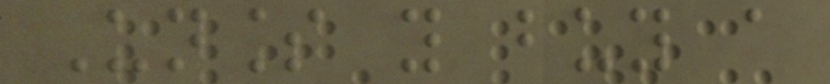Unless you buy a
